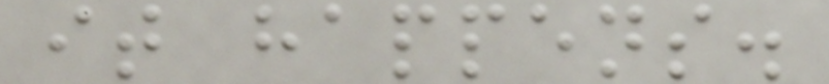it happens.
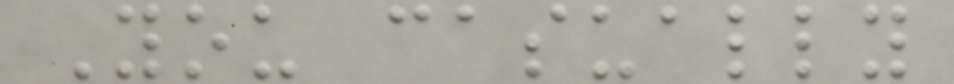You casually
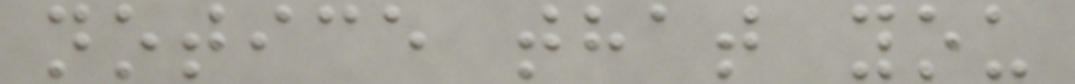notice that you
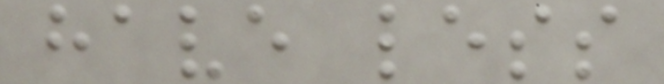have less
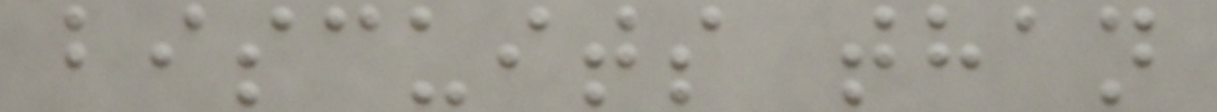biscuits than
